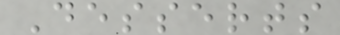Desserts
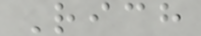Rich
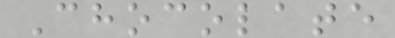Chocolate
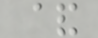&
